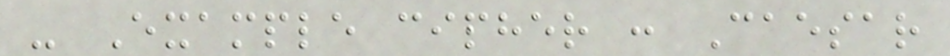- Example cipher : Caesar
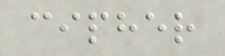cipher
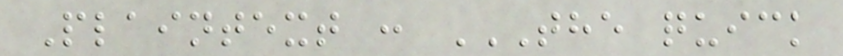Plaintext : THE QUICK
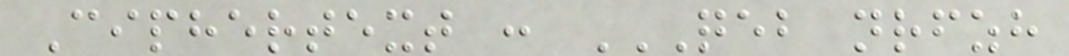Ciphertext : QEB NRFZH
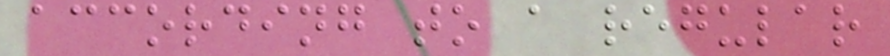according to a regular
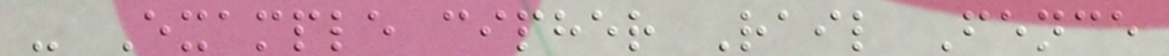- Example cipher Rail Fence
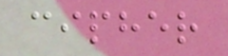cipher
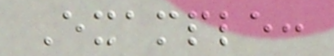Example:
